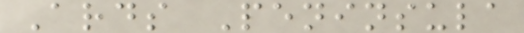Ards Peninsula
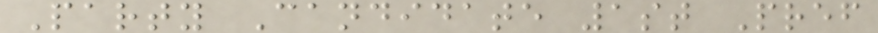Party Candidate 1st Pref
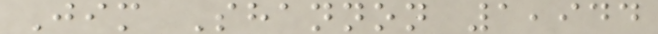Jim Shannon 1,944
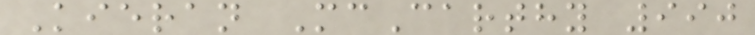Kieran McCarthy 990
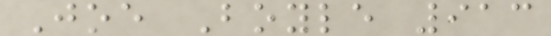Joe Boyle 913
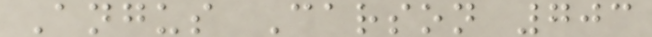Angus Carson 703
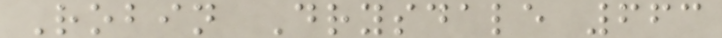Robin Drysdale 663
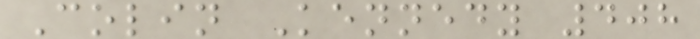Colin Kennedy 408
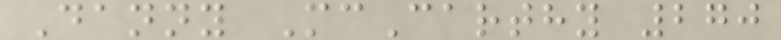Danny McCarthy 270
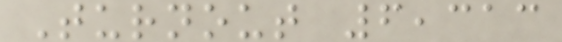Turnout 6,313
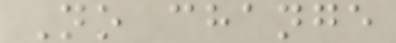No change
